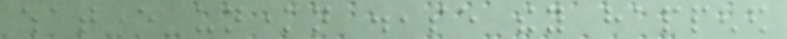whatever unknown disease they happened
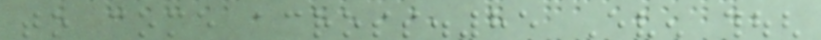to come across.85 Even though
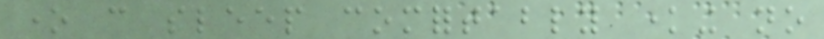one can sleep comfortably knowing no
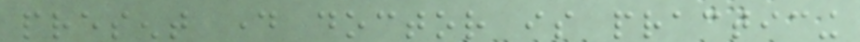present day doctor is practicing
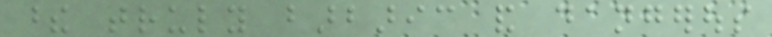these truly barbaric and dangerous
